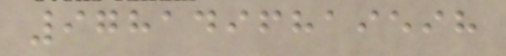9781496819598
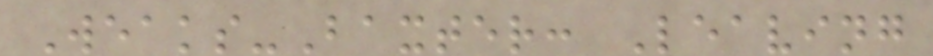Weaks-Baxter: Leaving
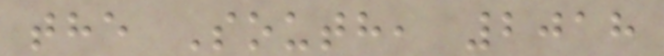the South, 2018
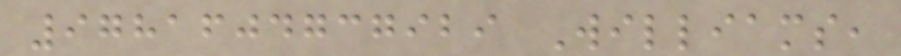9781604737929 Williams,
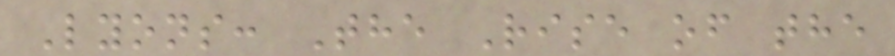Lyons: The Rise of the
